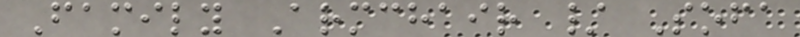Family Armchair / Sofa
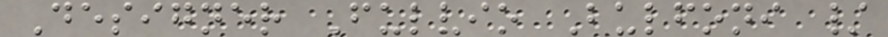Designer Fulvio Bulfoni /
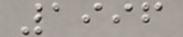1996
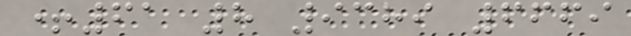+61 8 9389 6669
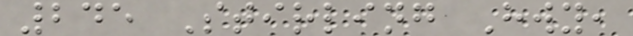245 Stirling Hwy,
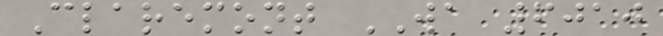Claremont WA 6010
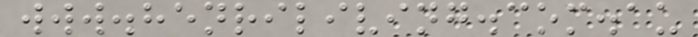www.henriliving.com.au
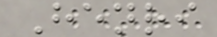Henri
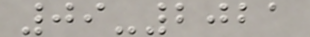09-2021
